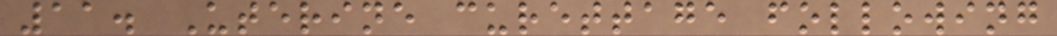11. Uterine curettage following
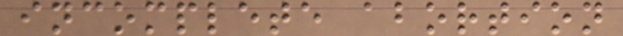incomplete abortion
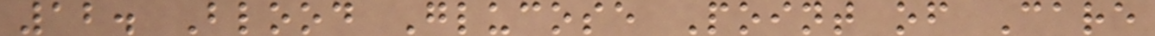12. Blood Glucose Point of Care
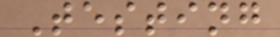Testing
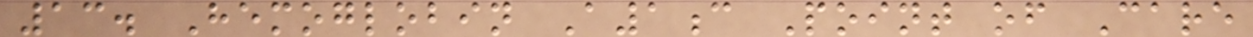13. Hemoglobin A1c Point of Care
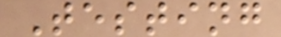Testing
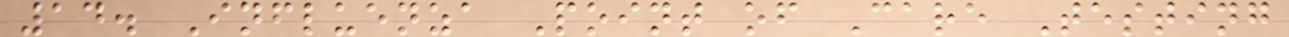14. Influenza Point of Care Testing
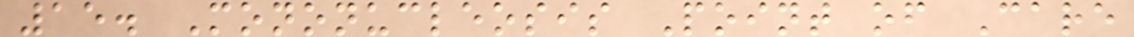15. Mononucleosis Point of Care
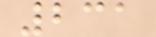231
